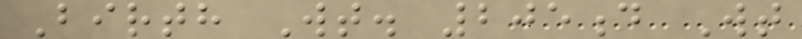Birth Wt. 205d Wt
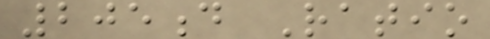205d Ratio
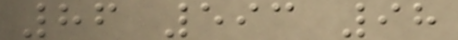86 593 98
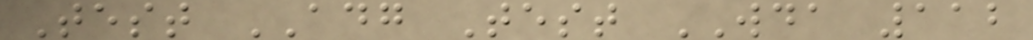Test ADG Test WDA 112
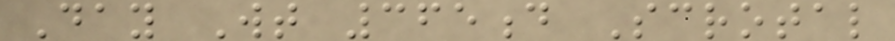Day Wt 365d Scrotal
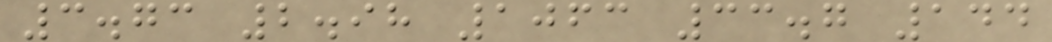3.73 2.98 1063 33.7 144
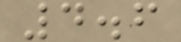4.6
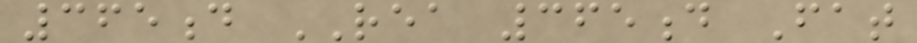365d REA 365d Fat
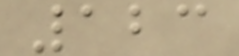123
